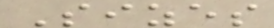Sizes
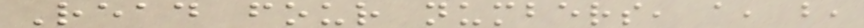Read four numbers, a, b,
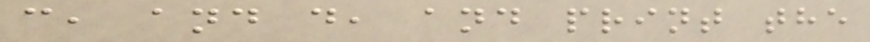c, and d, and print the
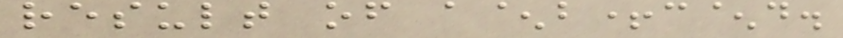result of a^b+c^d.
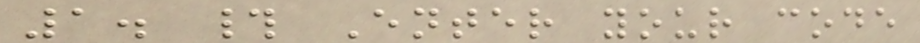1. # Enter your code
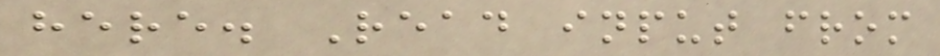here. Read input from
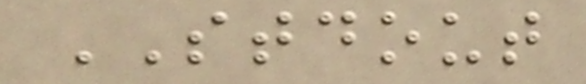STDOUT
